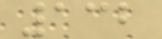132
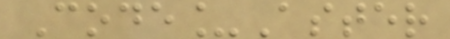Code_Aster
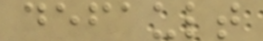default
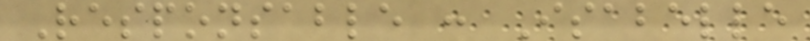Responsable : Isabelle
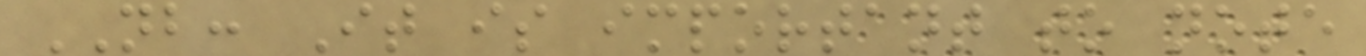NB: It is important to note
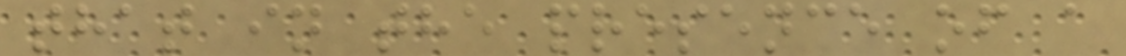that in the presence of a
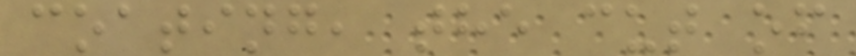coating, the cut of
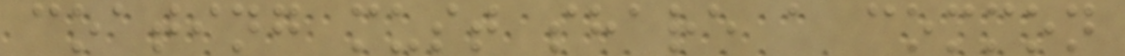coating must share a common
